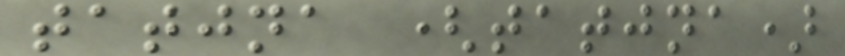tatjna (tatjna)
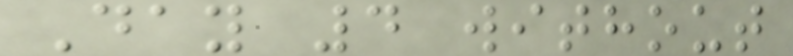Day 4 without
